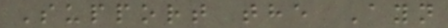Support the Ayn
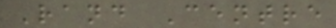Rand Centre
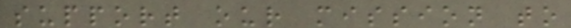support our mission to
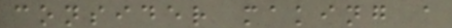consider making a
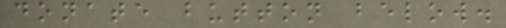donate button below.
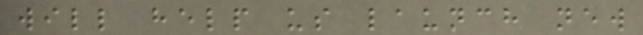will help us launch new
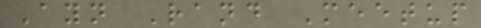Ayn Rand Meetup
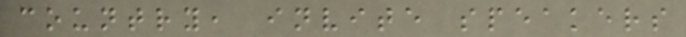country, invite speakers
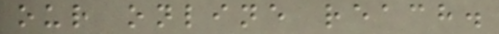our online reach.
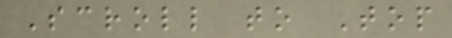Scroll to Top
